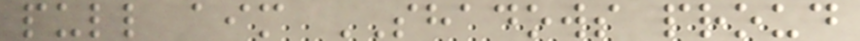pull aim SHADOWS proud
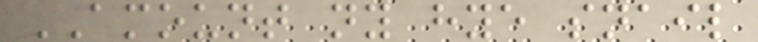AMOUNT ny hye snail
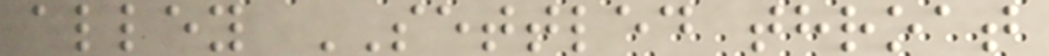alley SETTLED throat
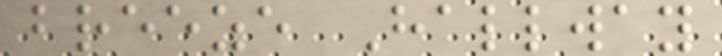breeze Hallway
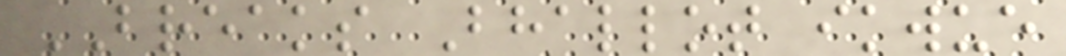BREAKS Bhallot ikwue
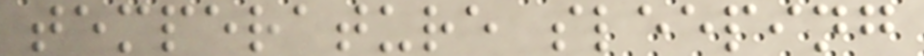temperature sleeping
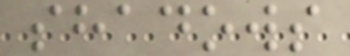shadows
